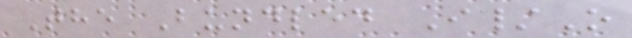The Bundled I/O
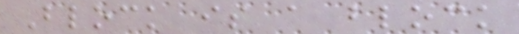Block is a block
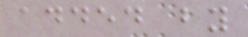added by
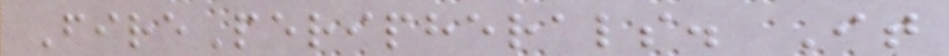FirePeripherals. It
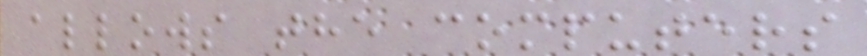allows the computers
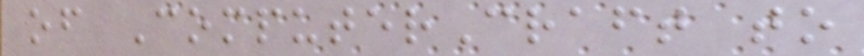of ComputerCraft to
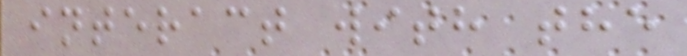interact with the
